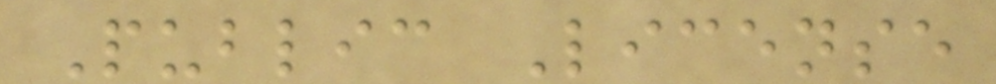Public License
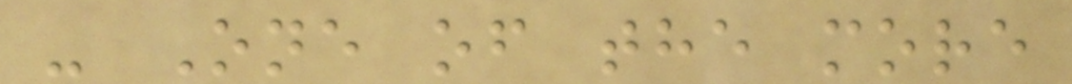- One of the more
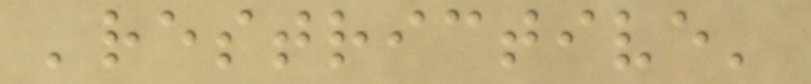'restrictive'
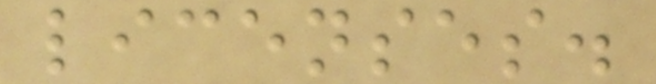licenses.
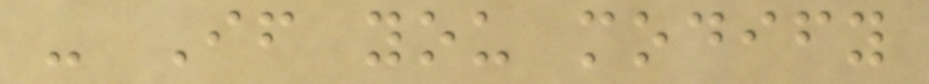- If you modify
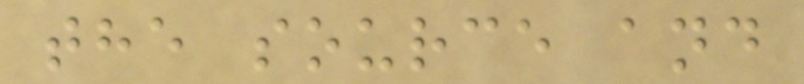the source and
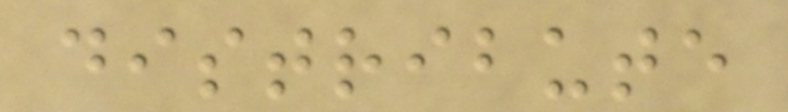distribute
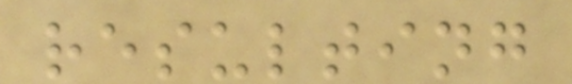resulting
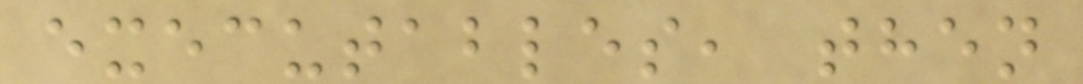executables, then
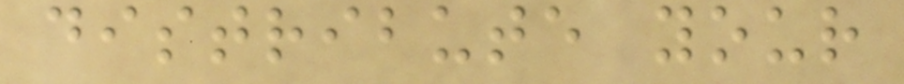distribute your
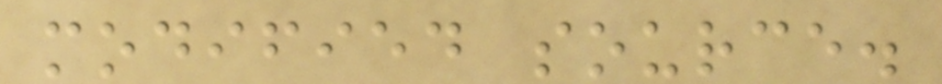modified source.
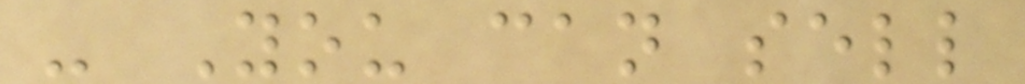- You can sell
